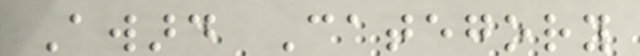Award Category
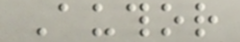Author
